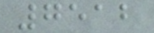7512
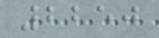2250
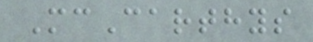McCarthys
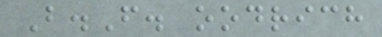B.F. oodrich
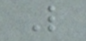L
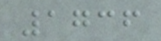1736
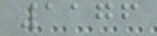1176
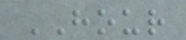HOUR
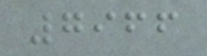7966
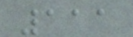111
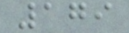179
